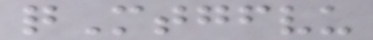qMtgfvu
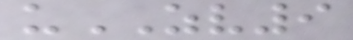uZV9
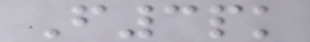F3pk
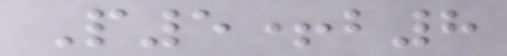P5+b8
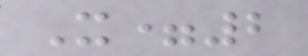X=2
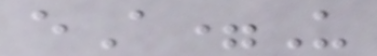eA=U
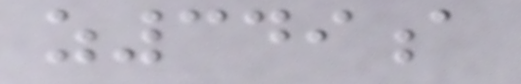z349a
